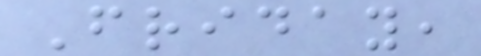Friday,
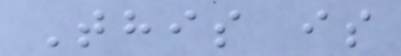This is
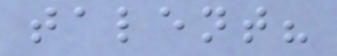talent?
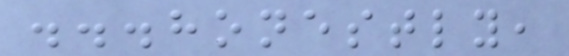...honestly,
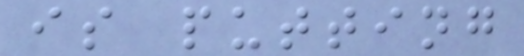is putting
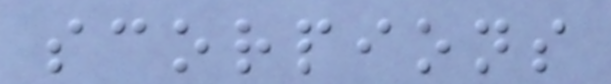scorpions
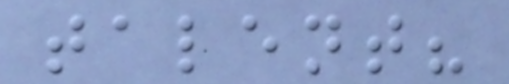talent?
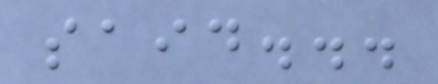said...
